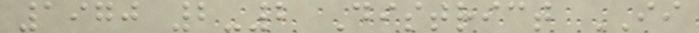1970 2-2 District II
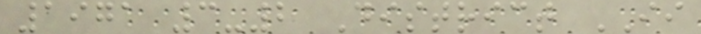1971 3-2 District II
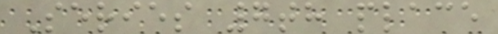Series 7th place
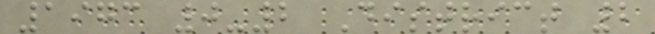1973 0-2 District 2
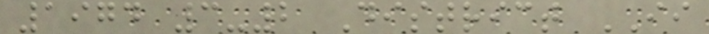1974 3-2 District II
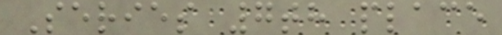Series 7th place
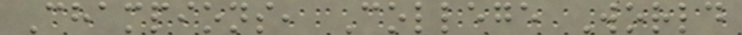Champions, College World
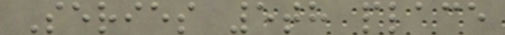Series 5th place
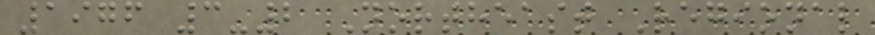1976 3-2 Northeast Regional
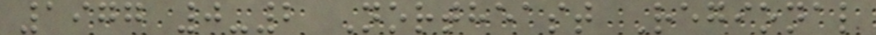1977 0-2 Northeast Regional
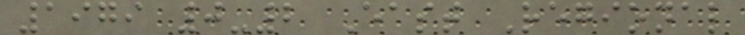1979 0-2 East Regional
